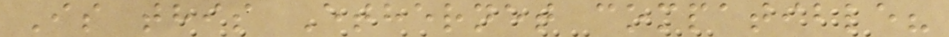Is this Ethernet compatible?
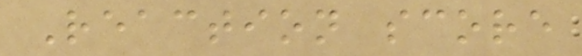Reaction score
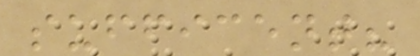sufficent?
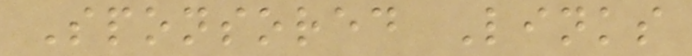Sponsored Links
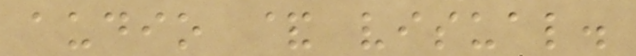audio & visual.
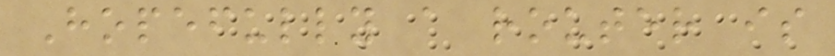Hopefully a router is
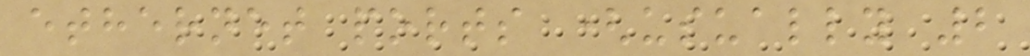ethernet ports (usually 2
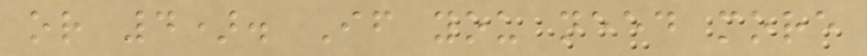or 4). If you need more
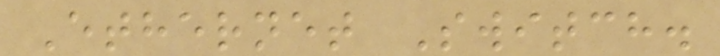Ethernet Switch.
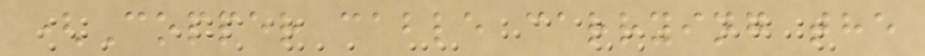(Copper cable carrying the
